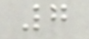7
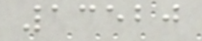13520
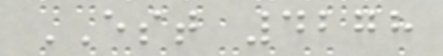EST 4278
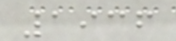1936
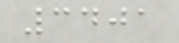3401
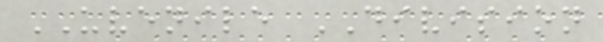UVENILE DIVISION
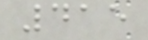415
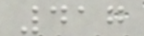417
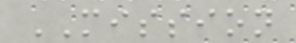MISSION
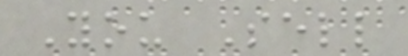You Sell
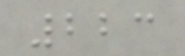223
